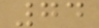74
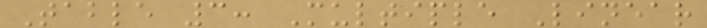Table 3: Multiple Linear
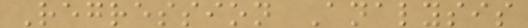Regression Analysis
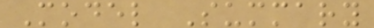Model Summary
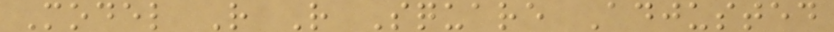Model R R Square Adjusted
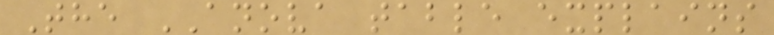The ANOVA table explains
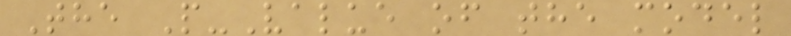The P-Value of the model
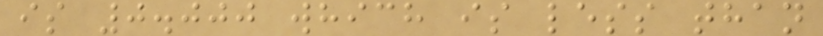is 0.000 which is less than
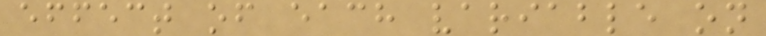effect of each variable on
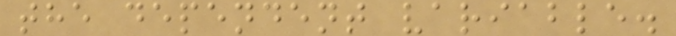the dependent variable.
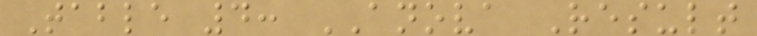Table 4: ANOVA Result
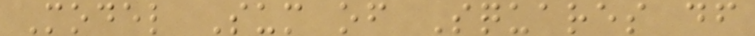Model Sum of Squares df
